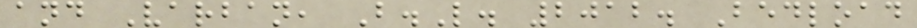and Varban, B.L. 2012. Bedload
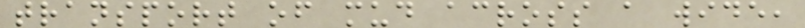transport of mud across a wide,
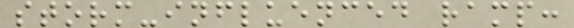storm-influenced ramp:
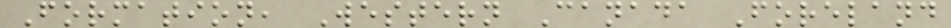Formation, Western Canada Foreland
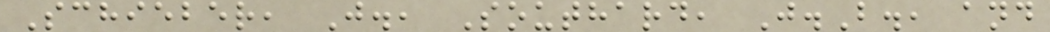Schieber, J., Southard, J.B., and
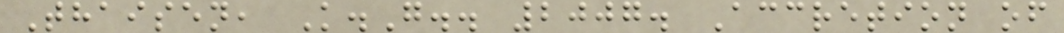Thaisen, K.G.. 2007. Accretion of
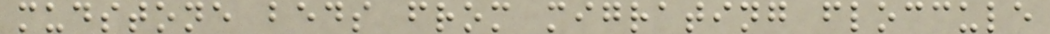mudstone beds from migrating floccule
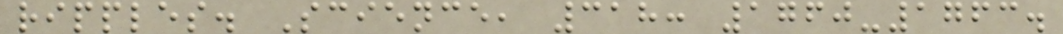ripples. Science, 318: 1760-1763.
